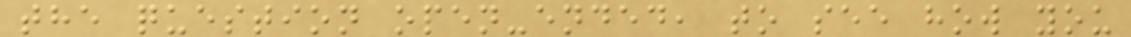the question open-ended, to see how you
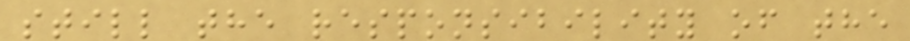still the responsibility of the
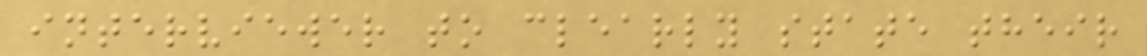interviewer to clearly state their
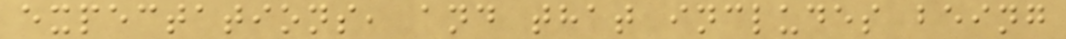expectations, and that includes being
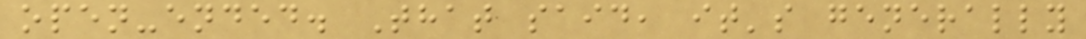open-ended. That said, it's generally
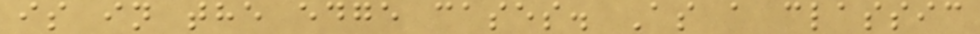is in the edge cases. As a classic
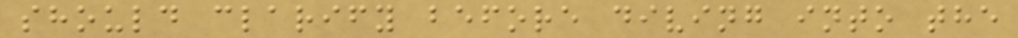should clarify before diving into the
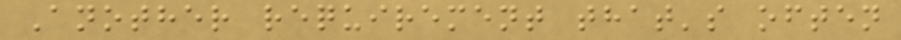Another requirement that's often
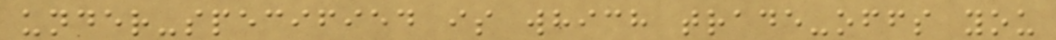under-specified is which trade-offs you
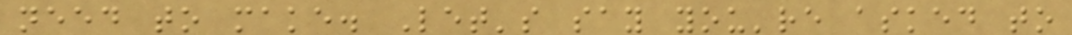need to make. Let's say you're asked to
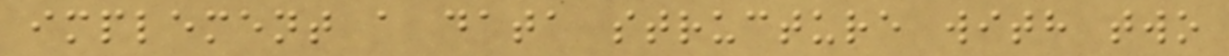implement a data structure with two
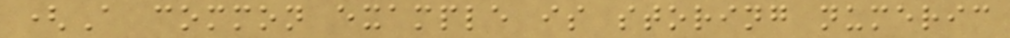(A common example is storing numeric
